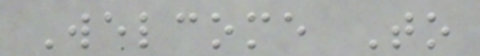Welcome To
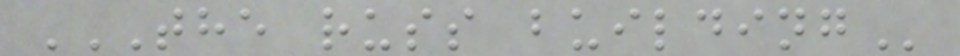THE RUSS BUILDING
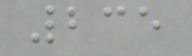235
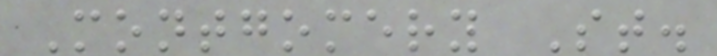Montgomery St.
